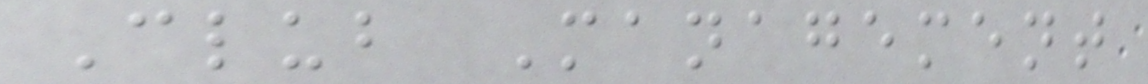Club Management
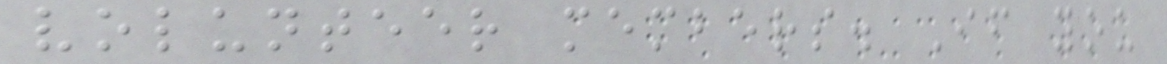volunteer members. If you
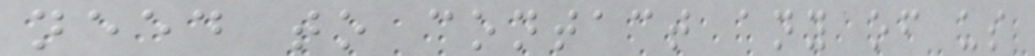need to contact any of us
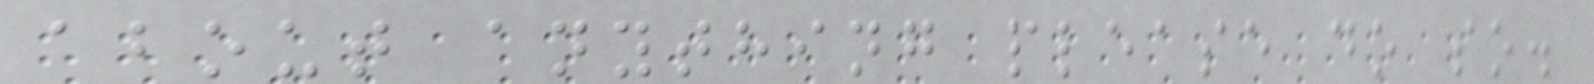about anything please do so.
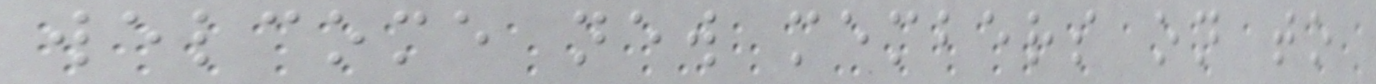welcome new members on to
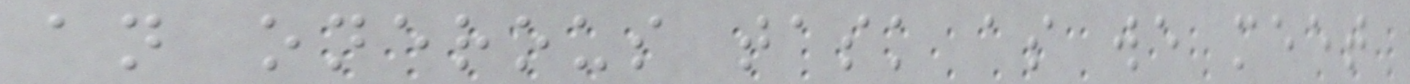an onerous task as we meet
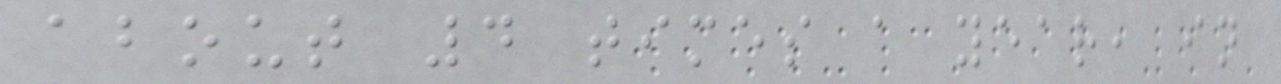about 4 times a year, in
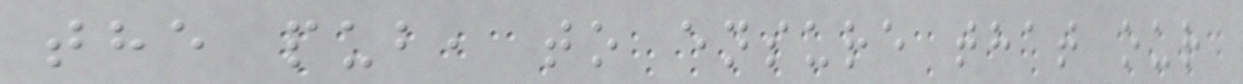the pub, to ensure that our
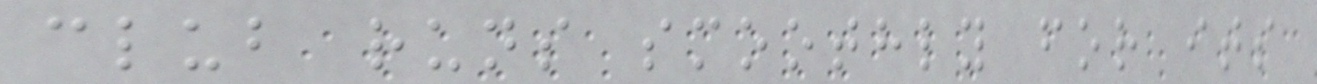club runs smoothly for its
